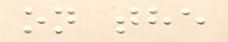on the
